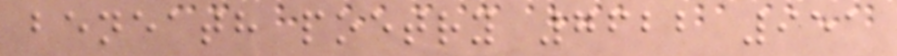beneath poetry 7622 951
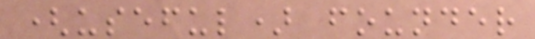(useful) founder
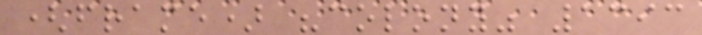(frame) "colony" 1393
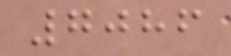7086
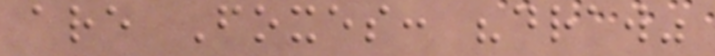are Foxes: "draw"
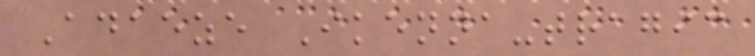Adaeze Ikenna-tragic
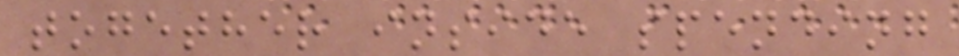together inside spending
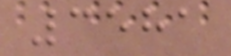3581
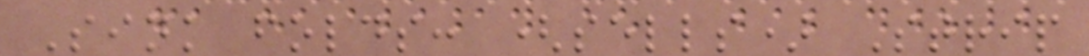Sink folds: (sells) Strip
